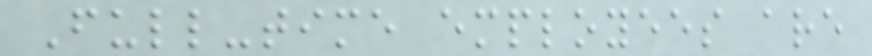Full-time employees are
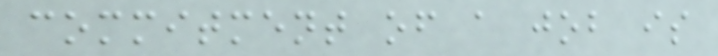commitment of a job is
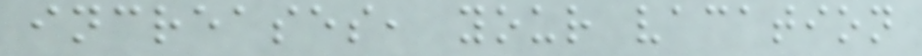increases, your vacation
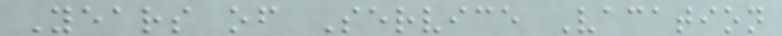Years of Service Vacation
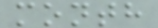month
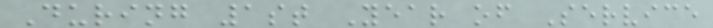During 1st Year of Service
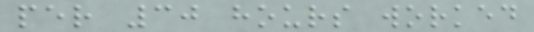per 30 hours worked
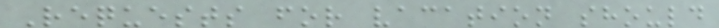Requests for vacation should
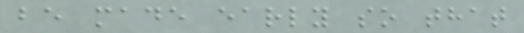be made early so that
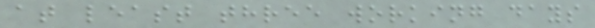at least three working days
